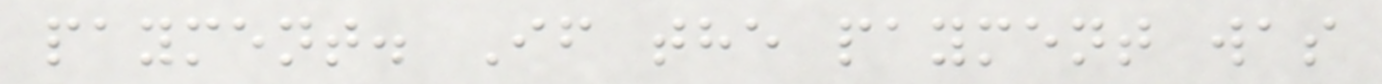payment. If the payment was
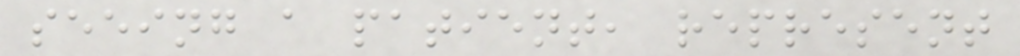seeing a patient, represent
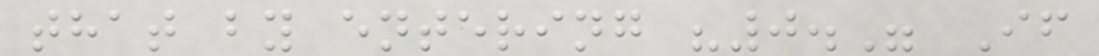that by entering "0." If
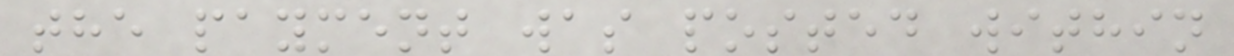the payment was posted within
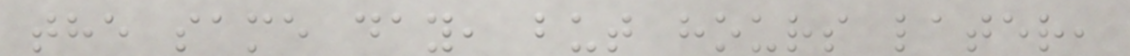the same day, but hours later,
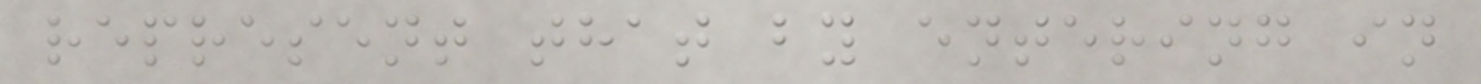represent that by entering in
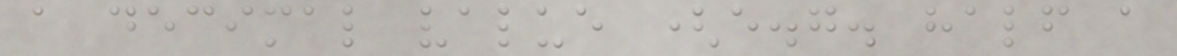a decimal value (e.g. half a
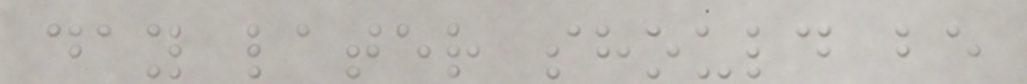day later should be
